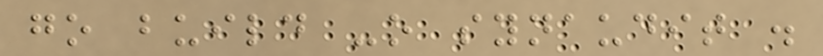go build -o synaudit .
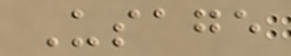Usage
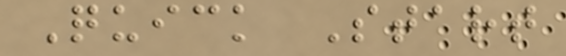Quick Start
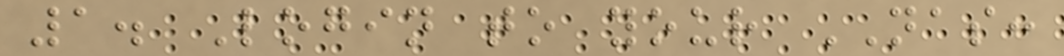1. Login to your NAS:
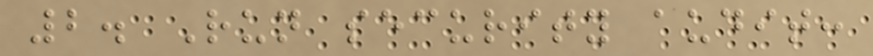2. Run security audit:
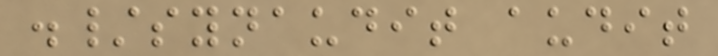./synaudit audit
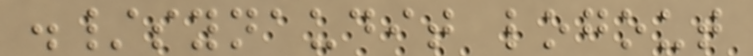./synaudit logout
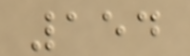154
